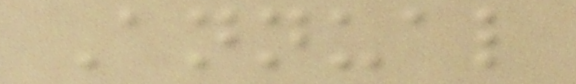Annual
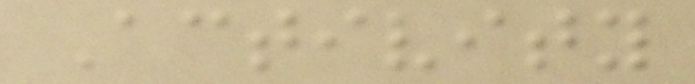Activity
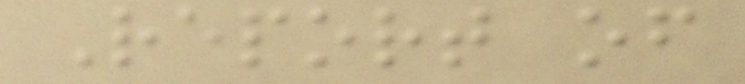Report of
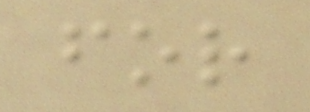for
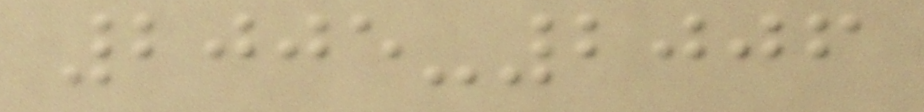2005-2006
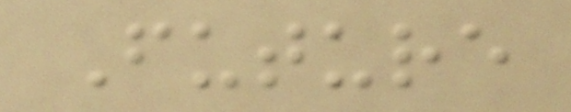Future
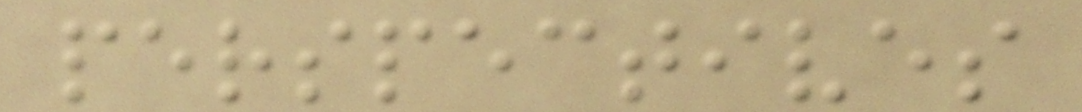perspectives
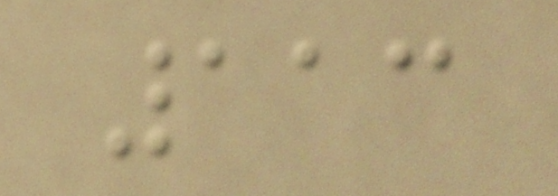113
